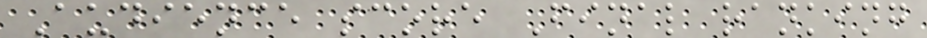Audience score Final ranking
